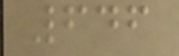646
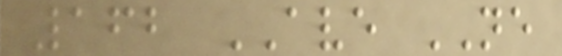162 AVE NE
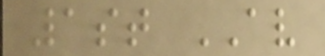1st AV
